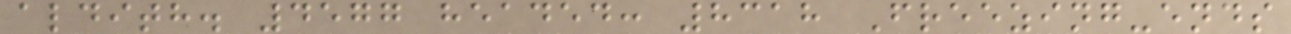aldith. 4577 headed: 8318 Freezing-ends
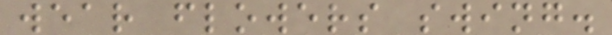wear flowers swing.
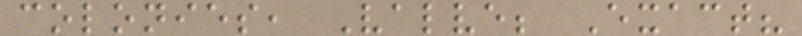colonies, Valve; Exact?
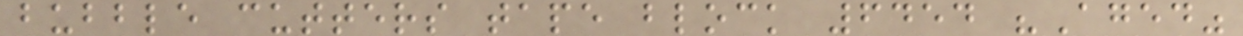bubble cutters tape block 6454 "Aged"
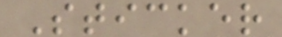Sticker
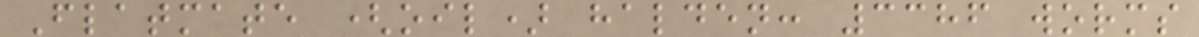Flatmate (oil) halden: 3386 worms
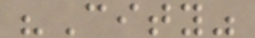"City"
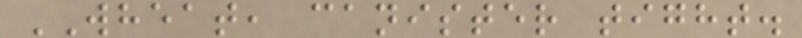WHEAT, canister tight.
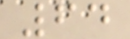64
